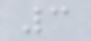3
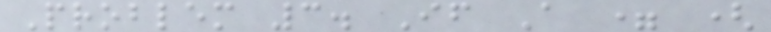Problem 3. If A = (
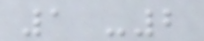1 -2
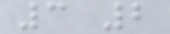3 2
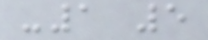-1 5
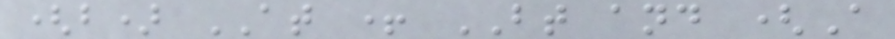(b) AT + BT and (A
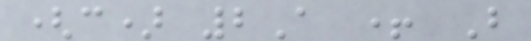(c) 2A + B
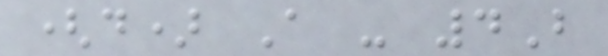(d) A - 4B
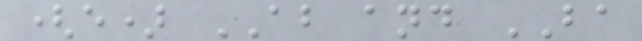(e) AB and BA
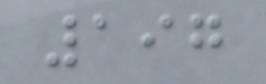197
